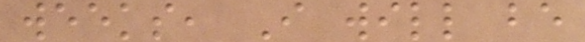weeks, I will be
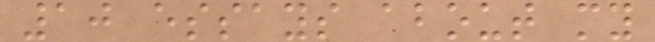10 essays about my
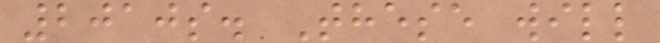2010s. These will
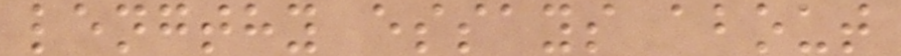lengthy essays about
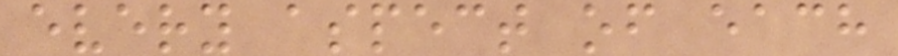every aspect of each
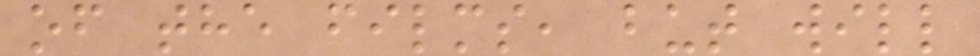of the films, but will
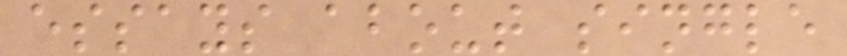essays about single
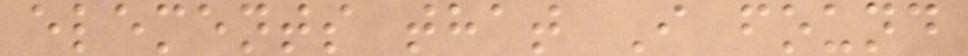elements that I found
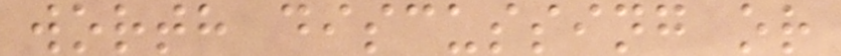worth discussing or
